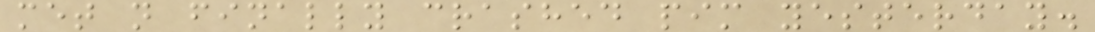met n finally crashed pim yesterday.
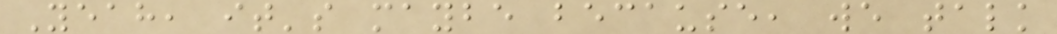Yeah, it's maybe because, we talk
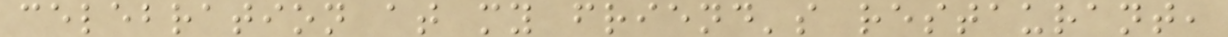celebration at my friend's restaurant,
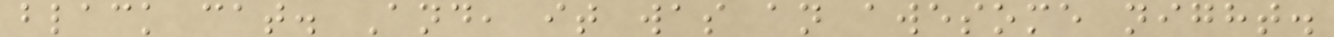black cat. And, it was an awesome night.
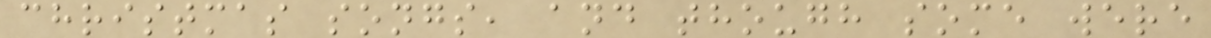christmas songs, and though some were
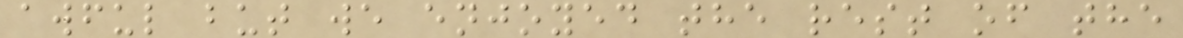awful but we enjoyed the rest of the
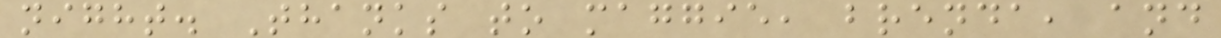night. Thanks to maggie, brenda, and
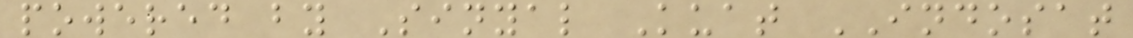powered by Sinyal Kuat INDOSAT
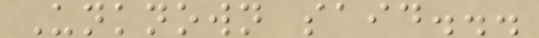Unknown said...
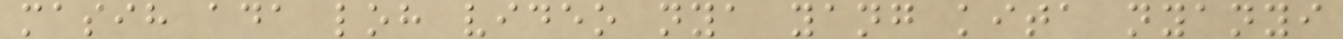masih ada loh video nya yang kita nyanyi
